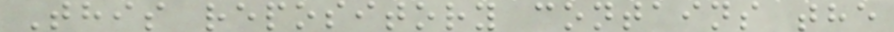This repository contains the
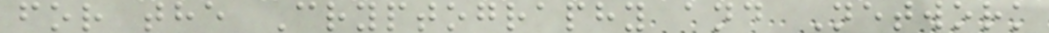for the Cryptography and Network
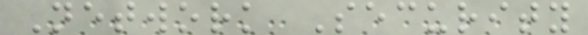Network Security
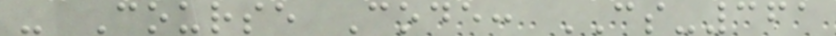- Course Code: CS-361
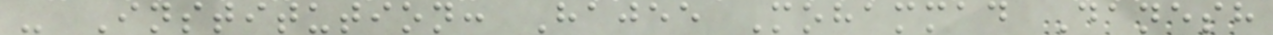- Institution: Hajee Mohammad Danesh
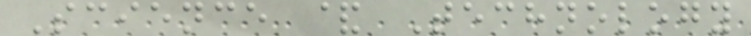Science & Technology
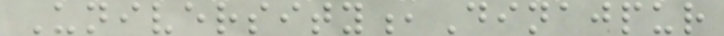University,Dinajpur
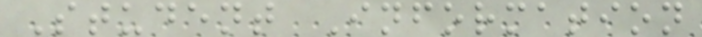Student Information
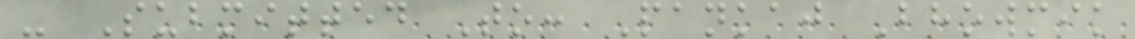- Submitted To: Pankaj Bhowmik
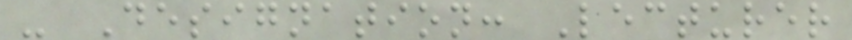- Designation: Lecturer
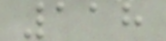118
